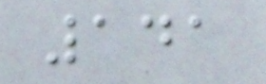141
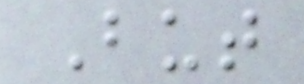But
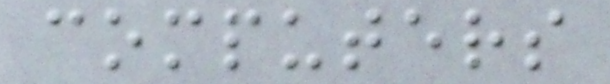computers
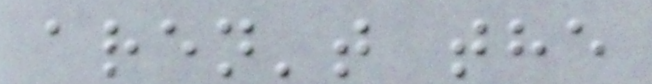aren't the
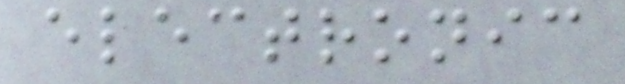electronic
